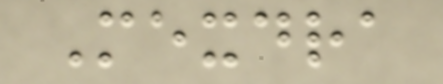Mexdra
